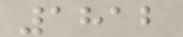1812
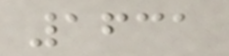1631
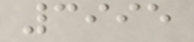3995
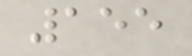155
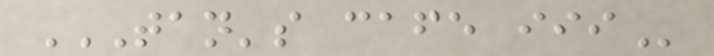TAN'S CAFE III
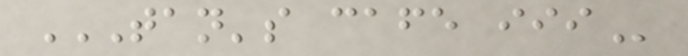TAN'S CAFE III
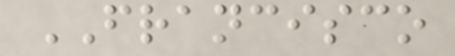FRANCISCO
